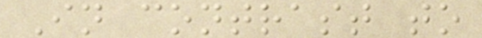In contrast to
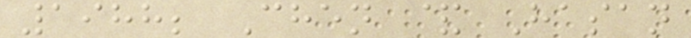1988; Chen & Hasan
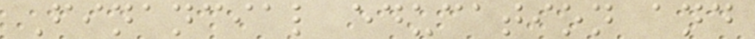Financial education and
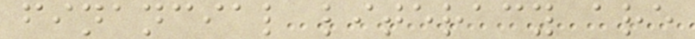financial literacy are
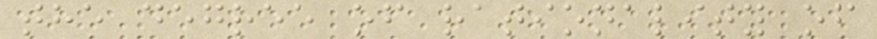the degree of rationality of
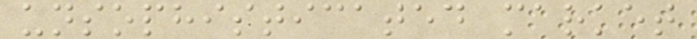unsophisticated market
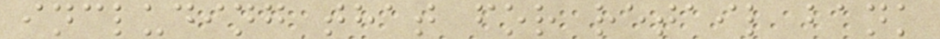including that for retail bank
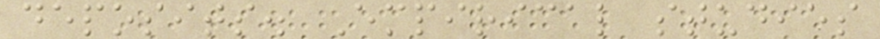deposits. Empirical studies
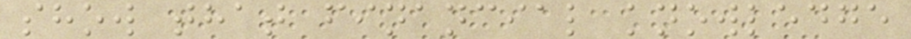show that financial knowledge
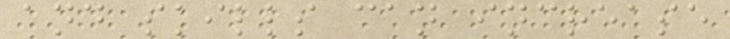and skills can increase
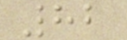82
